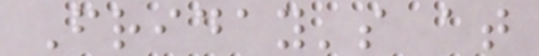Friday's at
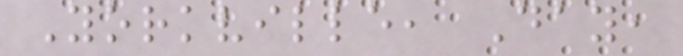Yorkville, Day,
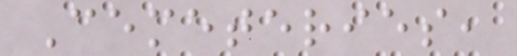Cemeteries,
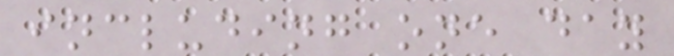including one day
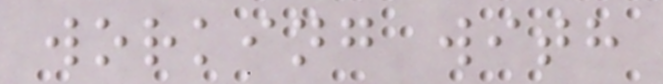working with
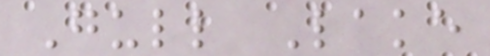Gull Lake
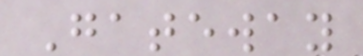Gateway
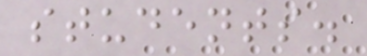students.
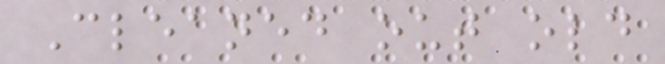Cleaned out old
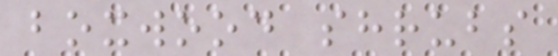boxwood shrubs
